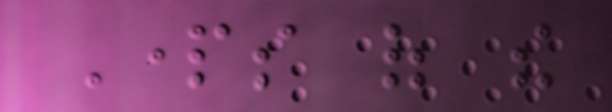Parts of the
